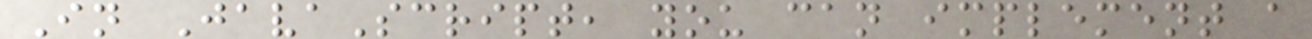In JavaScript, you can implement a
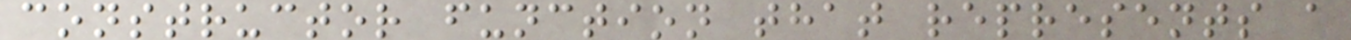constructor function that represents a
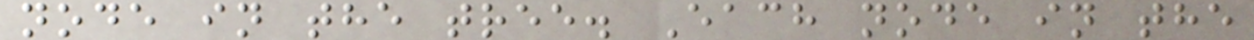node in the tree. Each node in the
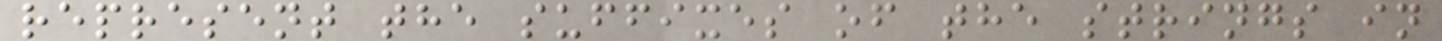represent the suffixes of the strings in
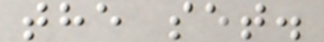the set.
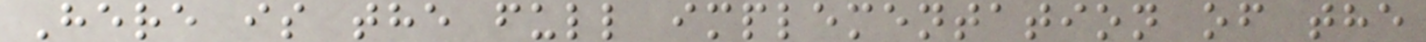Here is the full implementation of the
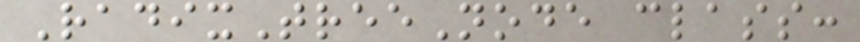RadixTreeNode class:
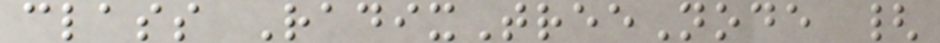class RadixTreeNode {
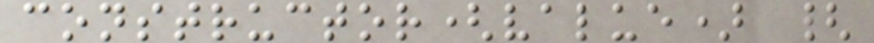constructor(value) {
